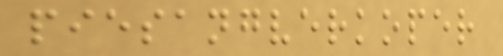piesangverkoper
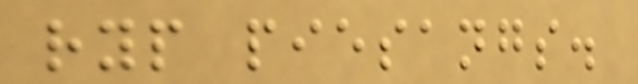ryp piesangs.
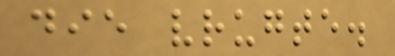die vrugte.
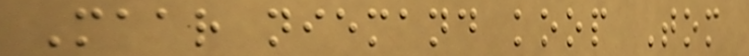Maar niemand koop Tom
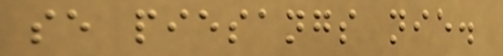se piesangs nie.
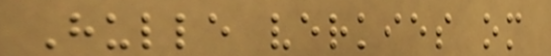Hulle verkies om
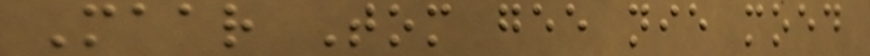Maar Tom gee nie moed
